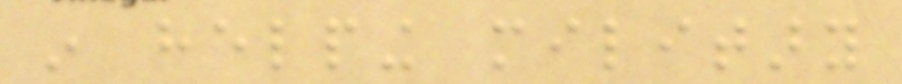in helping military
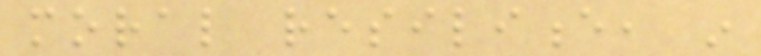moral resilience, in
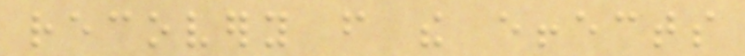recovery from the effects
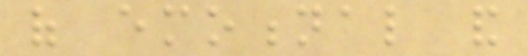of emotional and
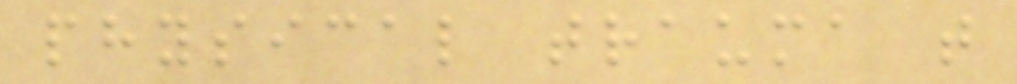physical trauma that
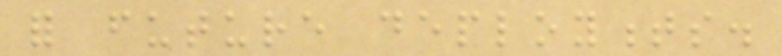for future deployments.
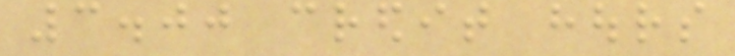3.00 credit hours
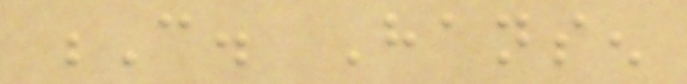C. Hansen
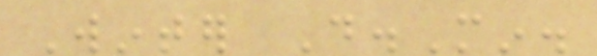Winter D.Min.
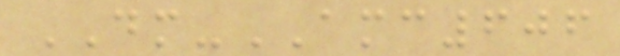DM-AMC606
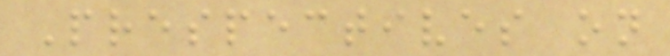Prespectives on
